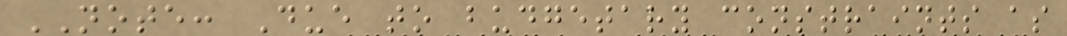NOTE: Due to budgetary constraints as
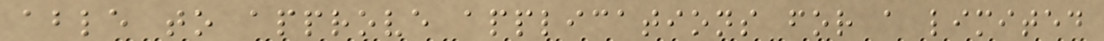able to approve applications for a limited
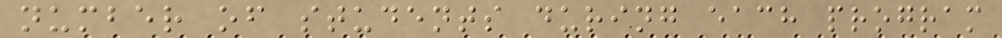number of students during each program
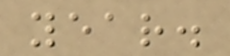year.
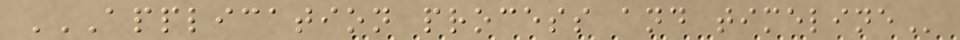APPLICATION PROCESS AND TIMELINE
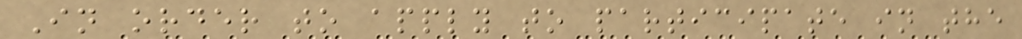In order to apply to participate in the
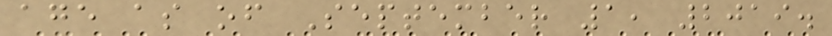age as of September 1, 2019.
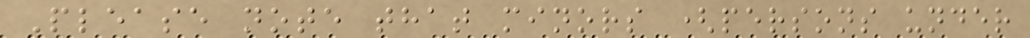Please note that minors (persons under
